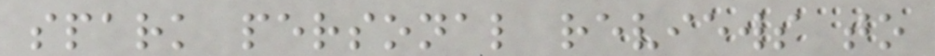spark personal reviews to
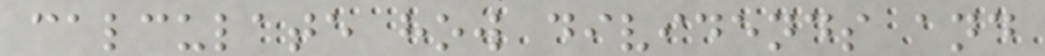calculate how dividends and
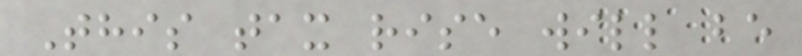This tax rise will be
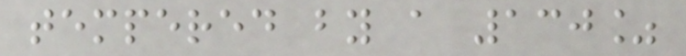tempered by a 130%
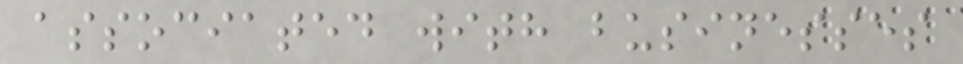associated with businesses
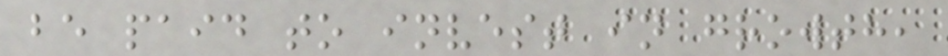be paid to invest in growth,
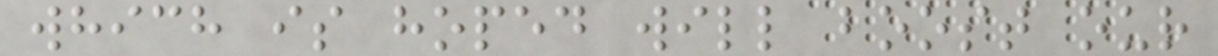which is hoped will boost our
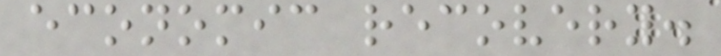economic recovery.
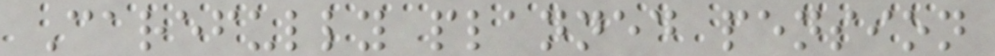Carefully planned pension
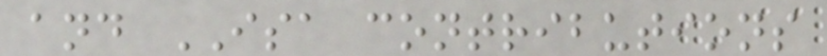and ISA contributions
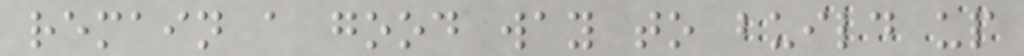remain a good way to build up
